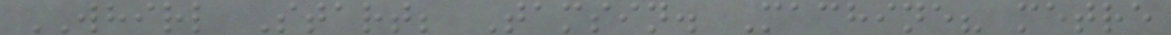WHIRL Start; Tamsin. Machine? metre
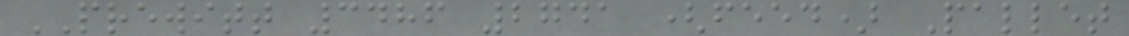PREWITT 3486 2741 (feed) Pallet
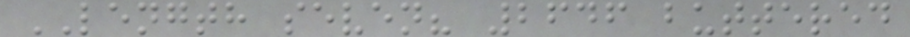LENGTH seven? 2646 buttered
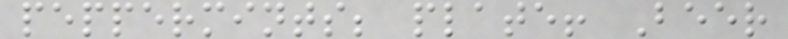peppermints; plate! Beer
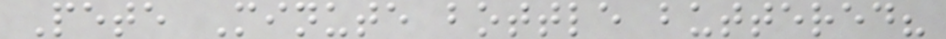Pete Minute bottle buttered?
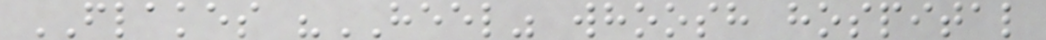FLAKES "HEEL" whoosh hospital
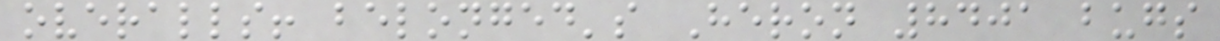overalls! belonged's Heron 8401 bugs
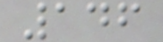146
